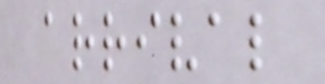arrival
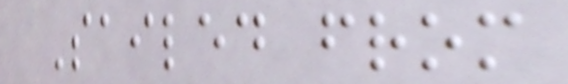Sailed from
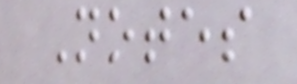Notes
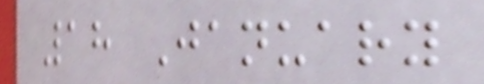18 January
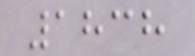1838
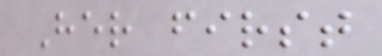Her first
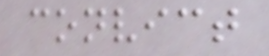convict
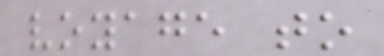voyage to
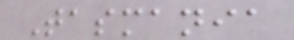Tasmania
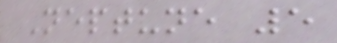Neptune 5
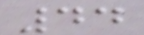44
